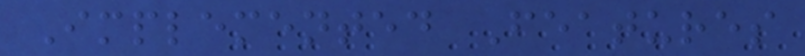Implemented Features
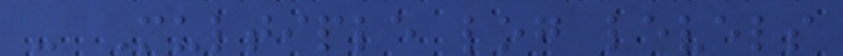- Multiple log levels
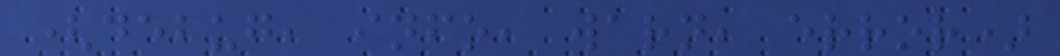(debug, info, warn, error)
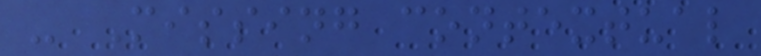- Missing contextual
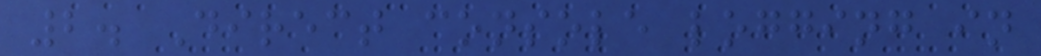2. Direct console logging in
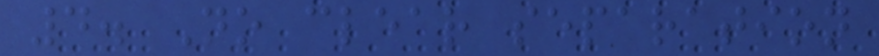4. No clear separation
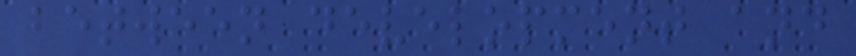between development and
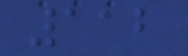112
